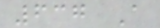637 A
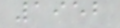1952
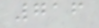716
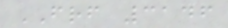FRF 3146
